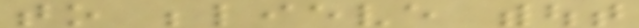to believe without
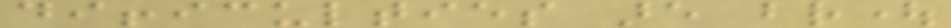difficulties are brought
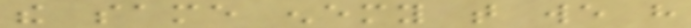the same enemy that we have
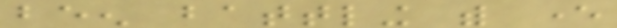been battling with ever
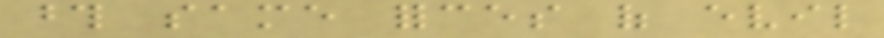those same forces of evil
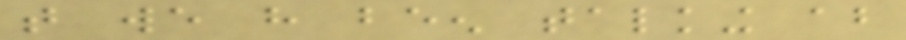that we have been talking about
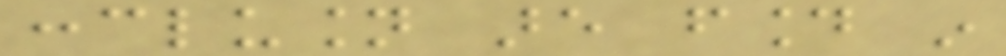conclusion are found in
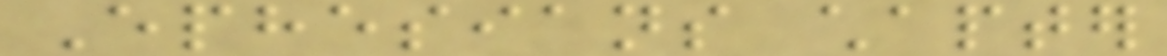Ephesians chapter
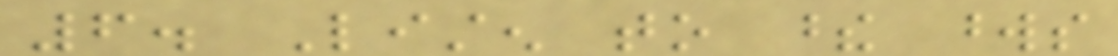6. Listen to these words
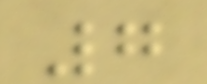7
